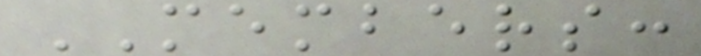MEMBERS:
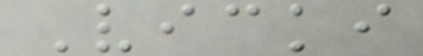Vicki
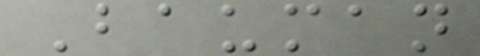Bauman
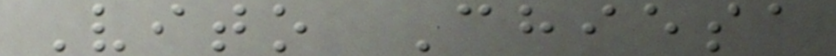Vito Chiesa
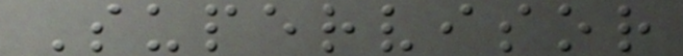Supervisor
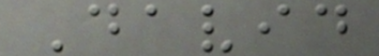David
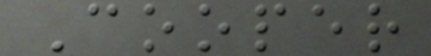Cooper
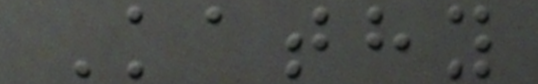Kathy
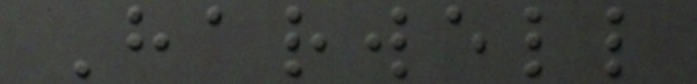Harwell
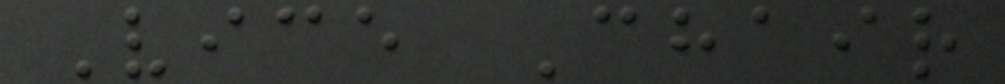Vice Chair
